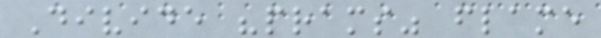Divide "prams" flame
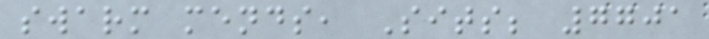swarm mends, Sits; 7701
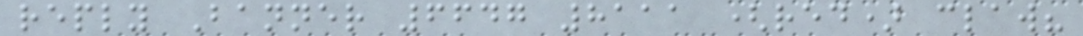reply Banner 6647 8111 (red) claw?
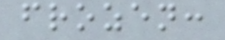frozen:
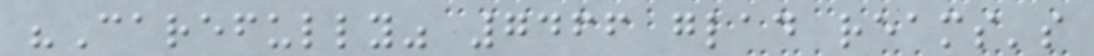"Carefully" 7466 glad reams's
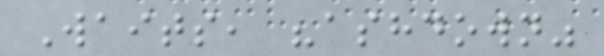Waits, "ashdown"
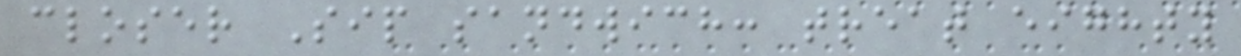closer Sip sandwich: treat eighty
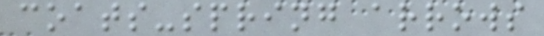coats-spring arrows
